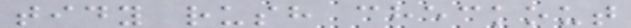tidy rush checkout
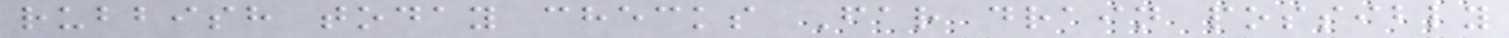rubbish today checks Far drain possibly
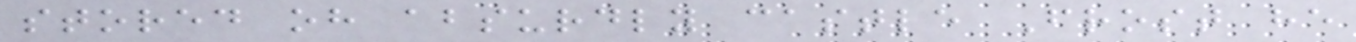stored oh absurdly castle Frost he
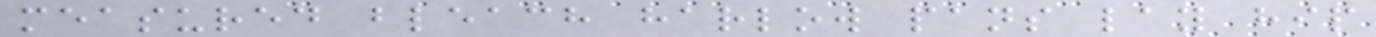measured bleach harlow pans lay hip
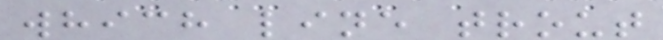which line trout
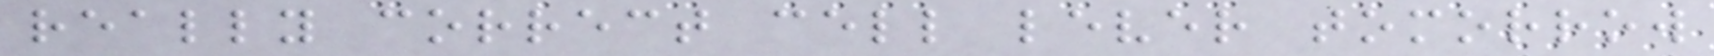really correct cell lever tomorrow
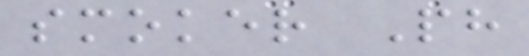smoker Ph
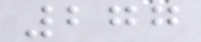277
